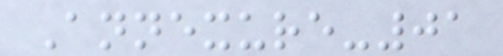Annexure-01
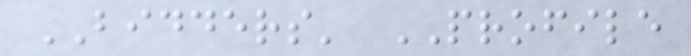BIDDERS' PROFILE
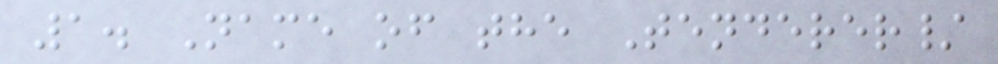1. Name of the Tenderer/
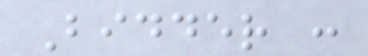Bidder :
